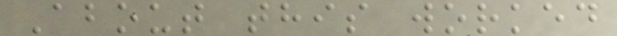About this worked
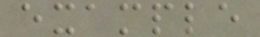example
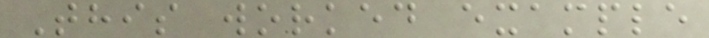This worked example
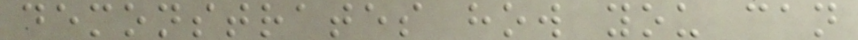demonstrates how you can
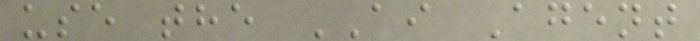use the AI Agent
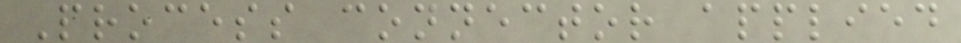Process connector applied
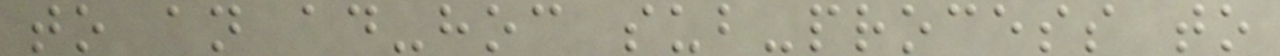to an ad-hoc sub-process to
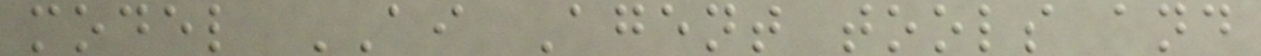model AI Agent tools and
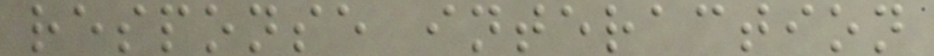response interaction
